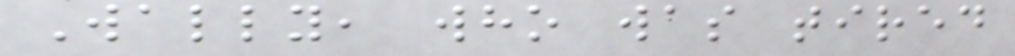Wally, who was tired
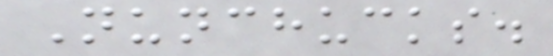Nunchucks.
